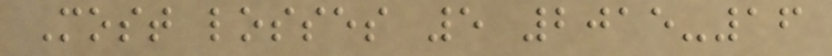Most losses 5 2015-16
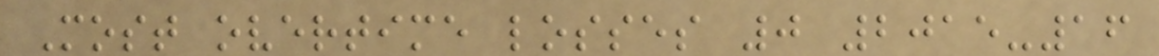Most overtime losses 0 2015-16
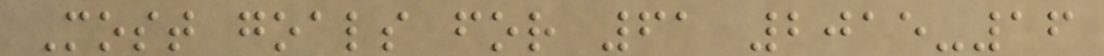Most goals for 61 2015-16
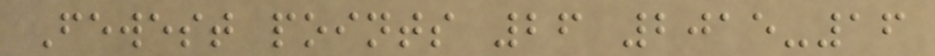Fewest points 26 2015-16
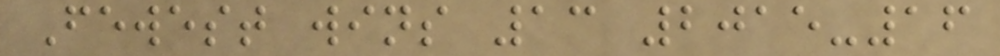Fewest wins 13 2015-16
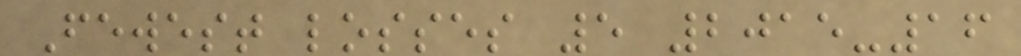Fewest losses 5 2015-16
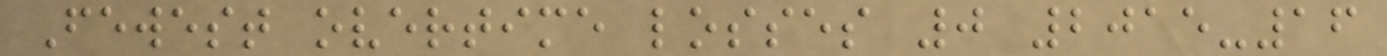Fewest overtime losses 0 2015-16
